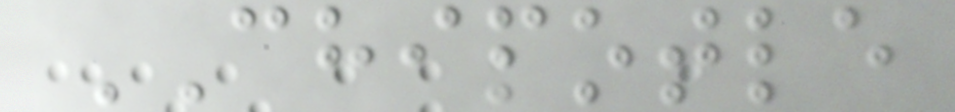CHIPOTLE
